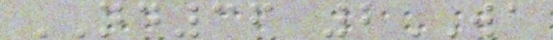ND36 2WA
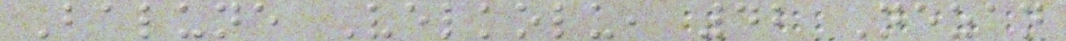Balune Velkolu, 42 Nezan
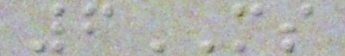6MS
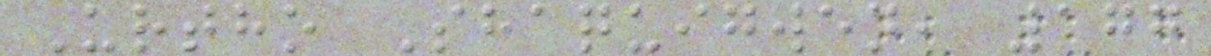Urtho Shaquigwen, 177
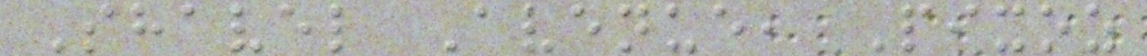Shavel Avenue, Pixoz
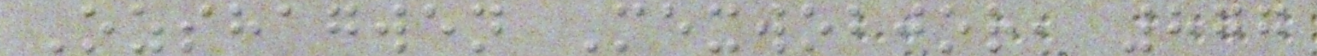Ozshagwen Mexwobjor, 877
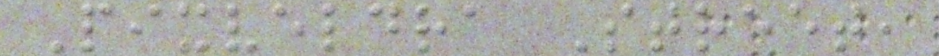Pixveldra Street,
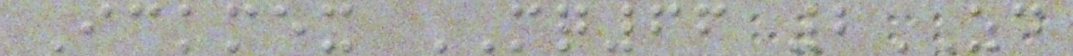Ickmex MQ66 2ZD
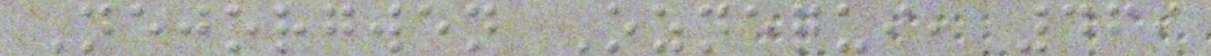Nejorgwen Oznequi, 469
